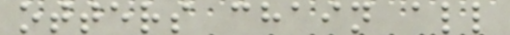otters chain all
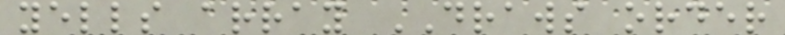yells array DRAWS order
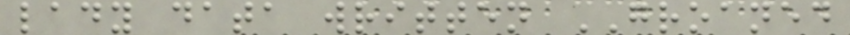lady data written GROANED
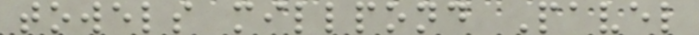towels millpond Pavel
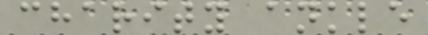charity ankle
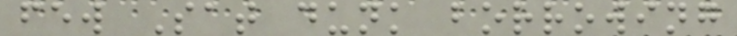few Sat dunk borrowing
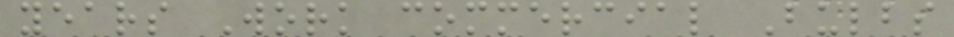years Work commercial Bulbs
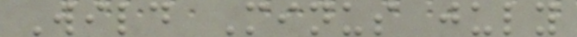Wild Minus july
